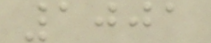1001
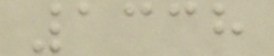1338
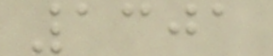1301
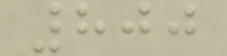800
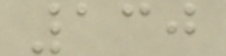130
